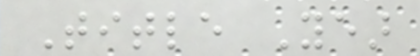Title Year
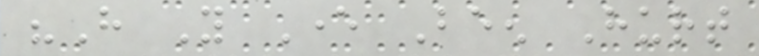"Have You Ever Been Hurt
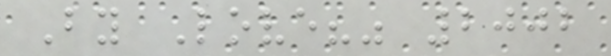By Love?" 2002
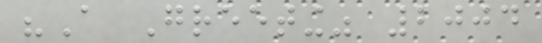"A Greeting" 2004
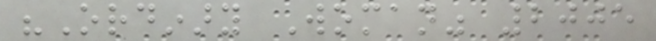"Ordinary Woman" 2005
